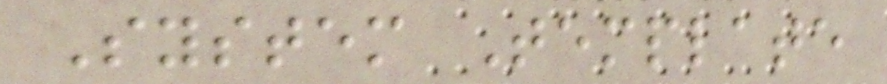System Template
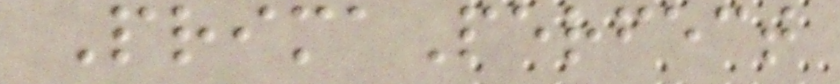PrimaPerfect
